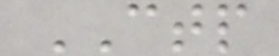CTP
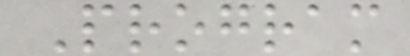Program
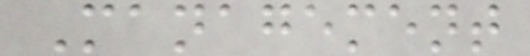Management
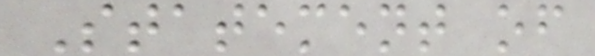Statement of
